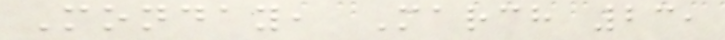Monday, March 23,
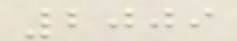2009
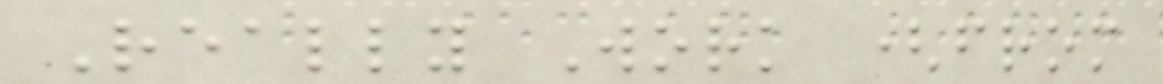Really Work (from
